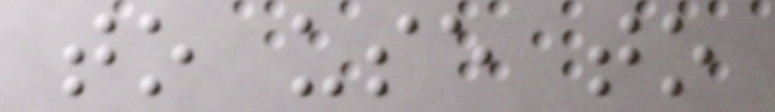to use to
